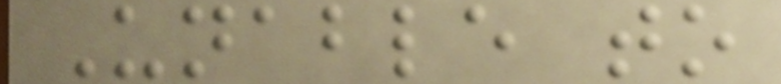Unable to
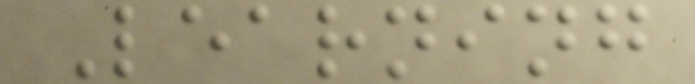Learning
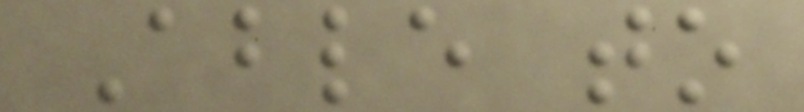Able to
